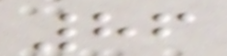86
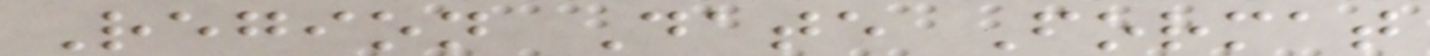Region Date Format
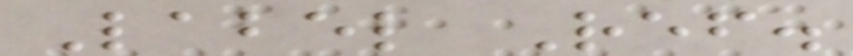Label Ref.
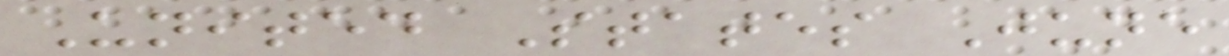United States June
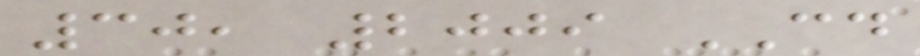30, 2009 CD
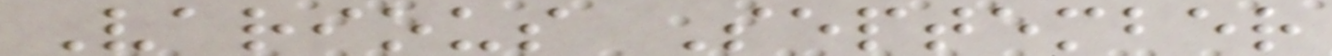Various September
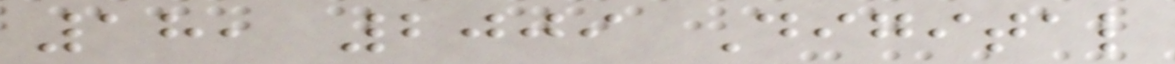18, 2009 Digital
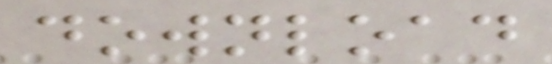download
